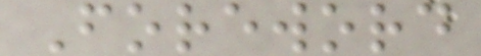Foreword
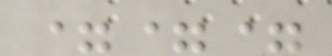===
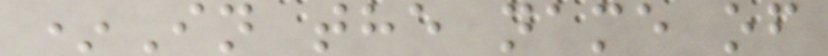*In the name of
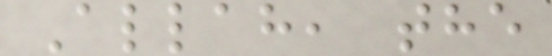Allah, the
